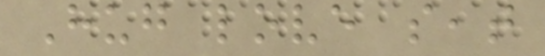Hug love seat
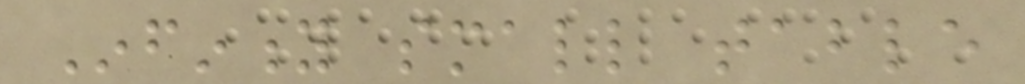Infinity small table
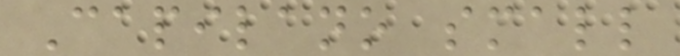Capilano small
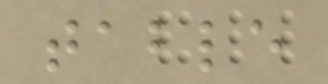table
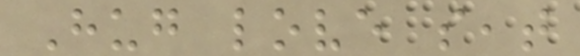Hug love seat
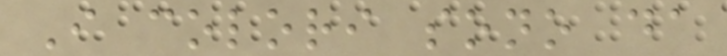I colori sono da
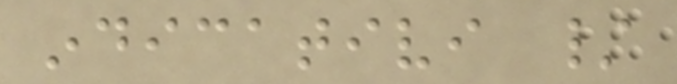indicativi /
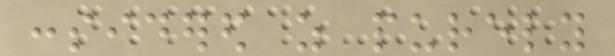considered as purely
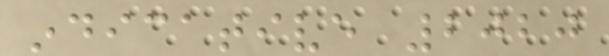indicative 2020
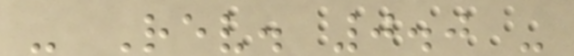- Rev. 0.0 -
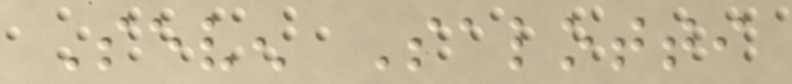Seven Salotti
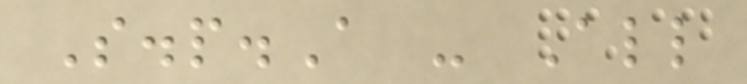S.p.A - All
